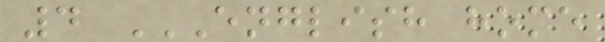4 ENGLISH HOME
